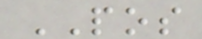POS
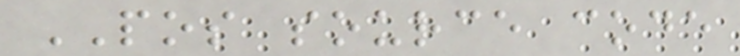POS source code
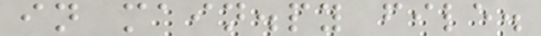in main.py file.
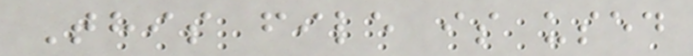This file is used
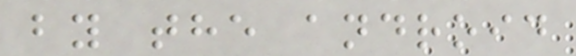by the android
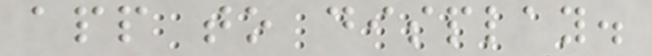app to display.
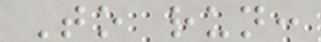To run:
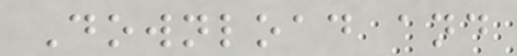Download and
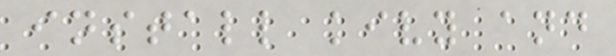install kivy and
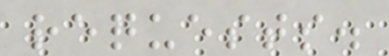requests.
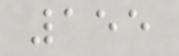155
